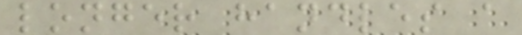longer handles a
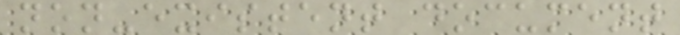non-existent document
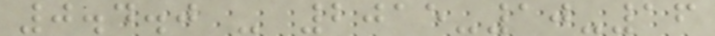0.4.0 - 2015-10-16
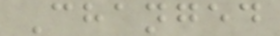Changed
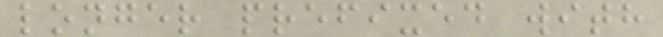longer prefixed with
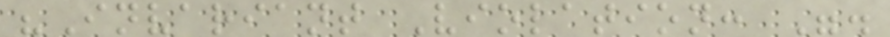"Invariant Violation: ".
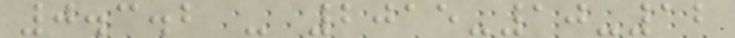0.3.2 - 2015-10-12
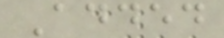Added
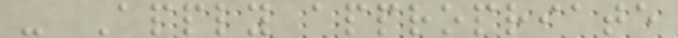- Apply appropriate
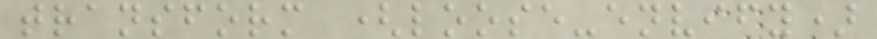transform (loose-envify)
